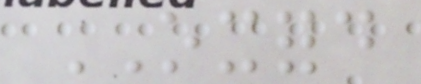OXFORD
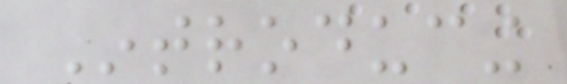Introducing
